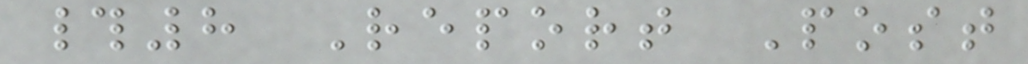#8 Report Post
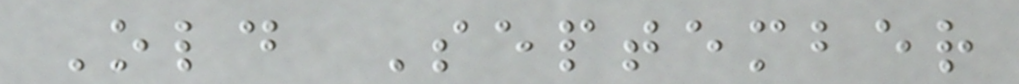Old September
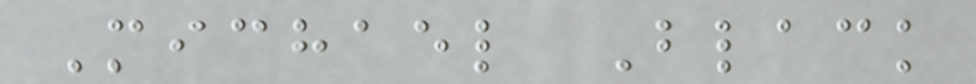Michael Black
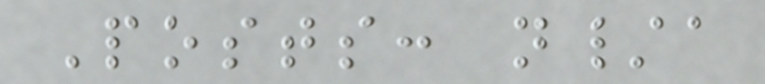Posts: n/a
